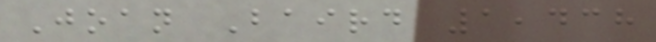Joan Baird 1,438
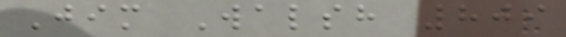Jim Walsh 809
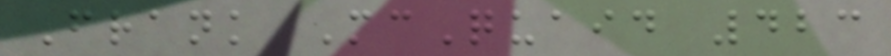Frank McQuaid 423
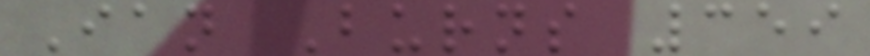Ian Burns 359
